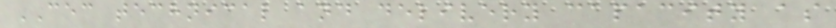CEC technical and delivery capacity as
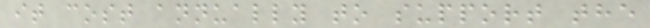it cost annually to support the
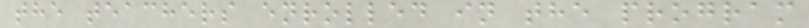the teachers enrolled in the program
